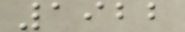1922
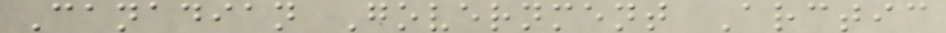Canadian Government Arctic
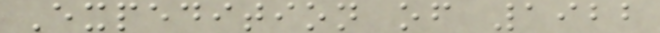Expedition of 1922
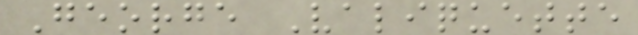George Valiquette
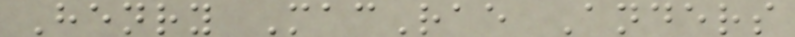Henry MacRae Anders
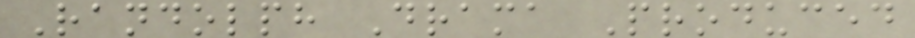Randolph Drama Produced
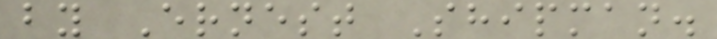by Ernest Shipman.
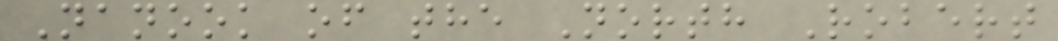Nanook of the North Robert
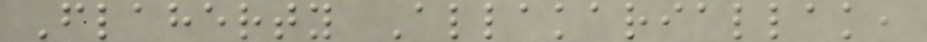Flaherty Allakariallak,
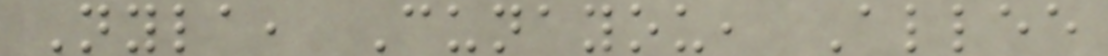Nyla, Cunayou, Allee
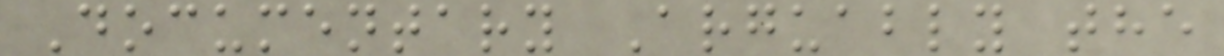Documentary Arguably the
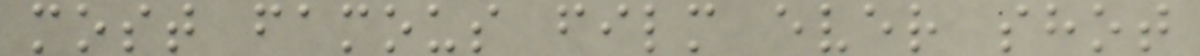most famous film ever shot
